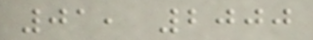01, 2000
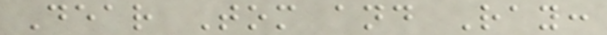Dear Tom and Ray:
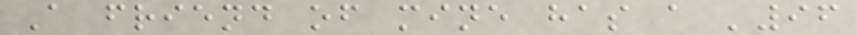A friend of mine has a '96
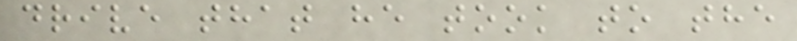drive that he took to the
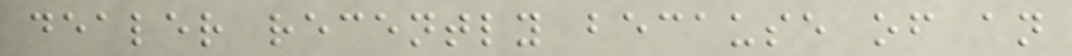dealer recently because of an
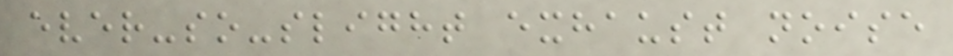ever-so-slight exhaust noise
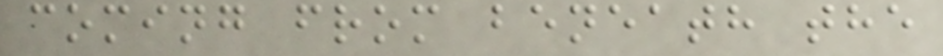coming from beneath the
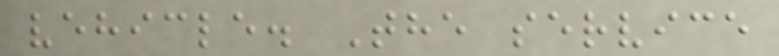vehicle. The service
